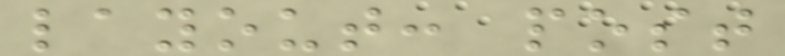layout: post
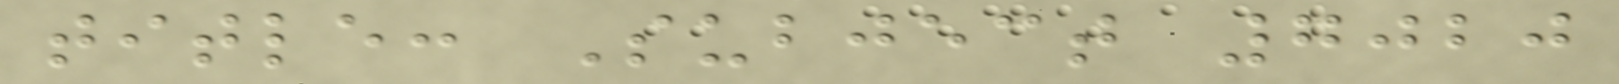title: Subject 7020
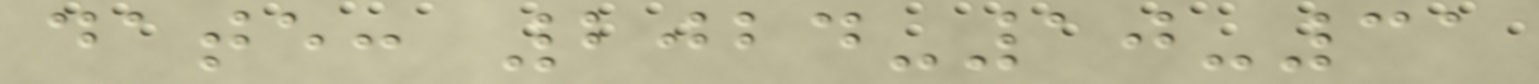date: 2024-10-31
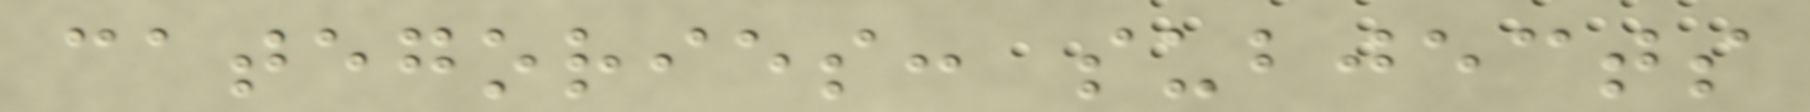categories: subjects
